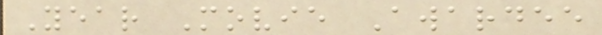Year Movie Awardee
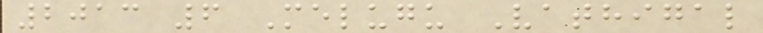2013 6 Melugu Vathigal
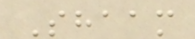Shaam
